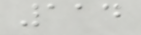114
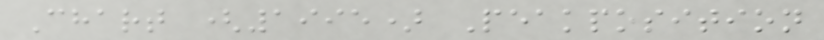Chart (1995) Peakposition
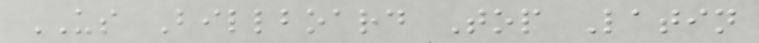US Billboard Top Latin
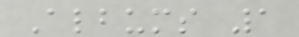Albums 1
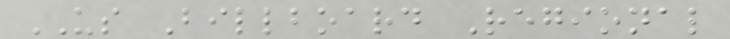US Billboard Regional
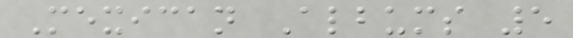Mexican Albums 5
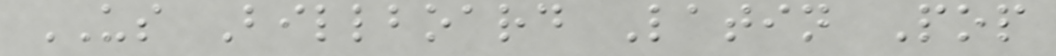US Billboard Latin Pop
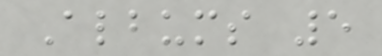Albums 5
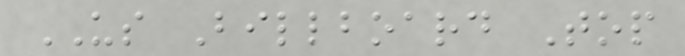US Billboard Top
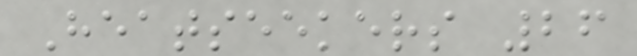Heatseekers 26
